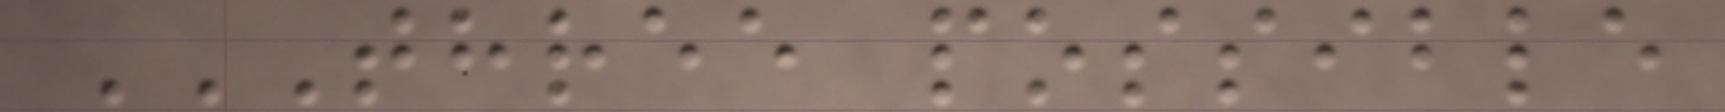THREE POSSIBLE
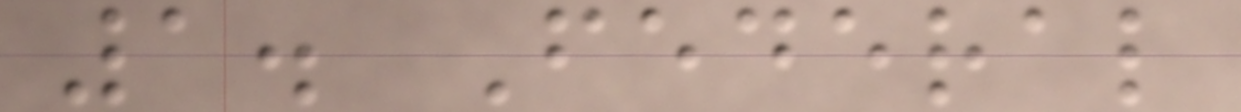1. Federal
